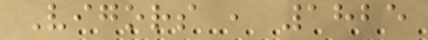Vigors , 1825
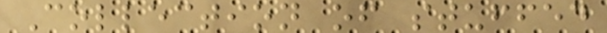Collection of stuffed
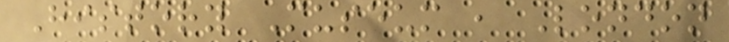History Museum , London
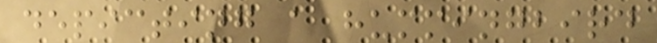depicting a hummingbird
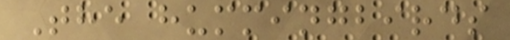The hummingbirds
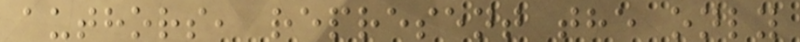authors, represent the only
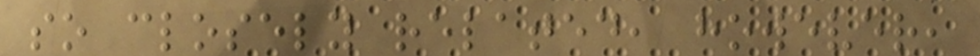so closely related, however,
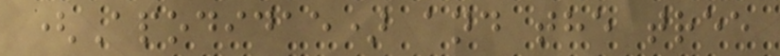(Apodidae) and the tree
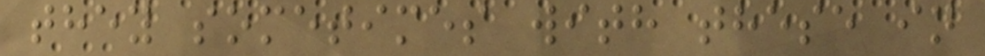they sometimes with these in
